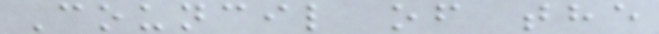Council of the
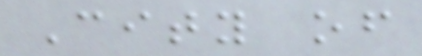City of
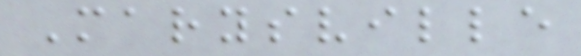Marysville
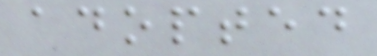adopted
